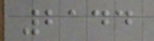2144
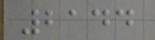2144
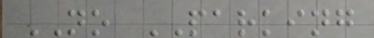NO PARKING
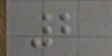2
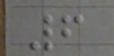6
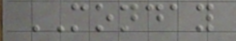MONDAY
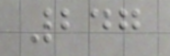247
